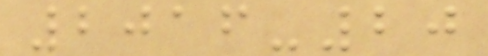2016-20
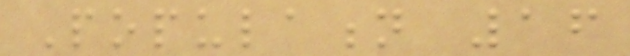Population 16
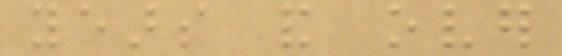years and over
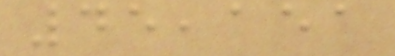45,151
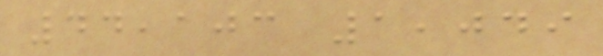44,103 1,049
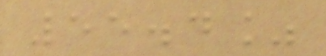55.4%
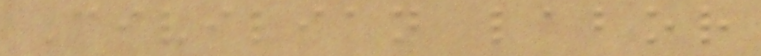Civilian labor
